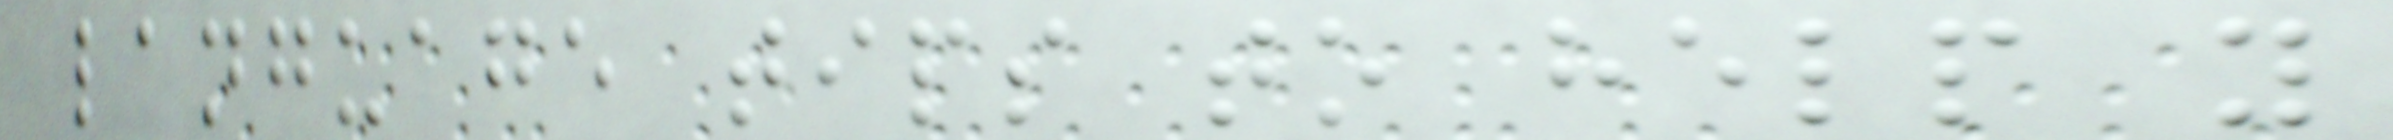language tips to help you
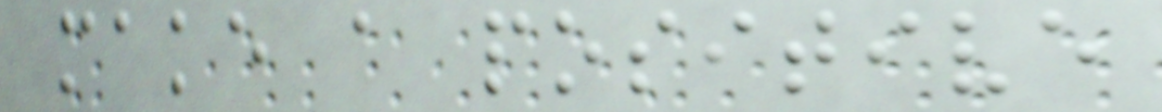make a positive
